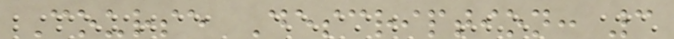Course Description: 3
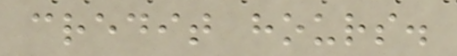credit hours.
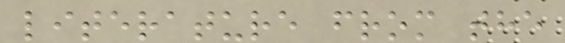literature from the
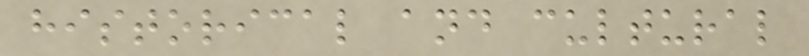historical and cultural
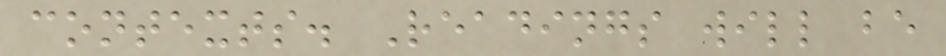contexts. Readings will be
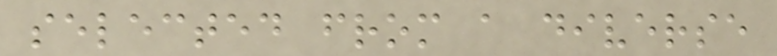selected from a diverse
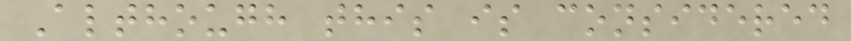Although this is considered
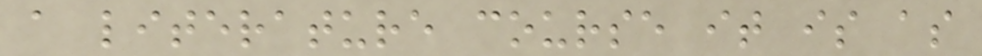a literature course it is as
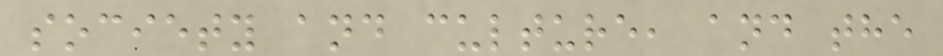society and culture, and the
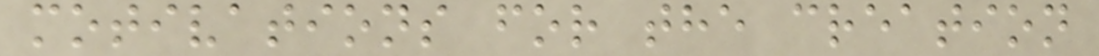motivations for the creation
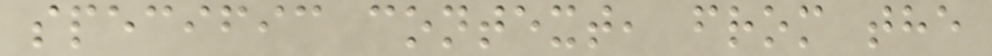specific context, from the
